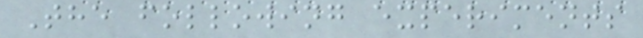The following experiments
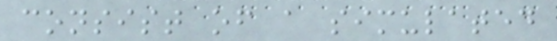consist of a simulated
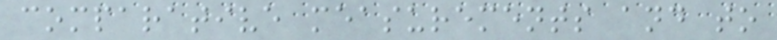comparative measurements and to
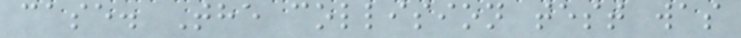case. The collision test was
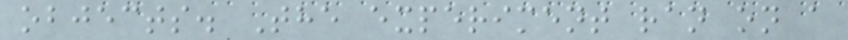objects. The experiment ran on a
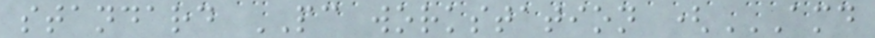standard PC workstation (AMD
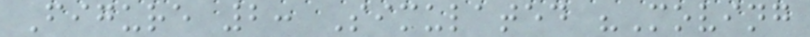Figure 2: Simulated "Moving
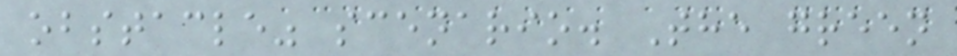obstacle" scenario. The green
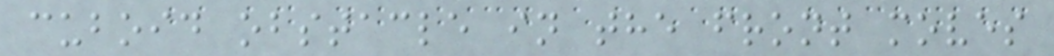cuboid obstacle in the front moves
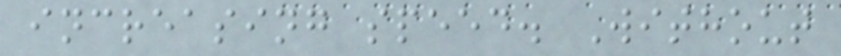increasing speed. Without
